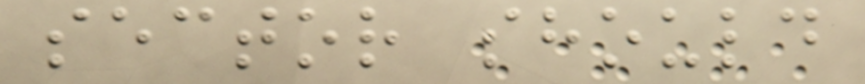sector should
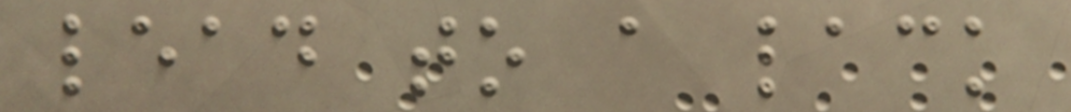lead to a lack
